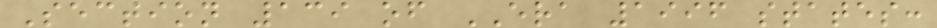Section 139 of ERA 1996 states:
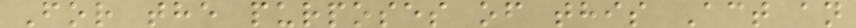For the purposes of this Act an
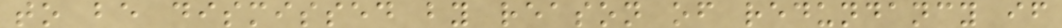to be dismissed by reason of redundancy if
